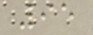95
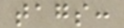tags:
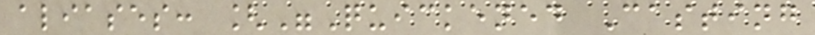aliases: ["Quickened Casting
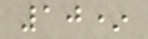10*
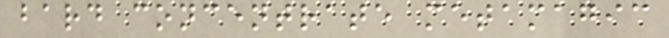bard concentrate metamagic
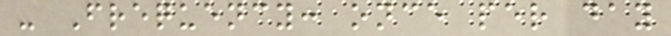- Frequency: once per day
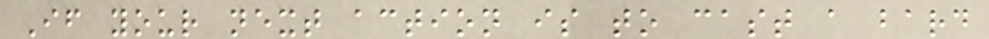If your next action is to cast a bard
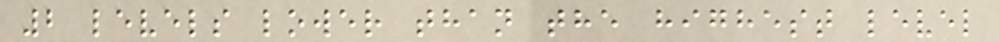2 levels lower than the highest level
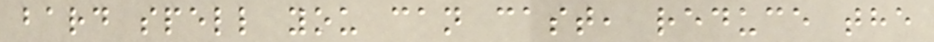bard spell you can cast, reduce the
